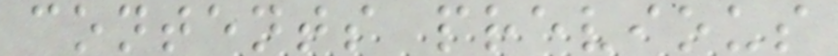contents previous
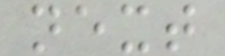next
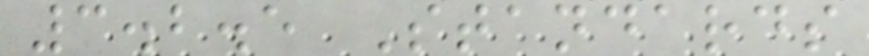3.2.5 Standards
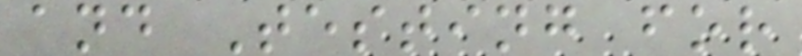and Testing for
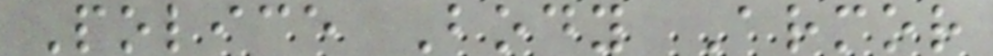Police Body Armor
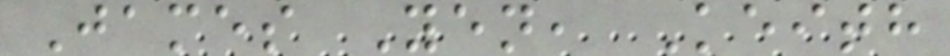James Yen, Keith
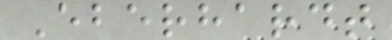Eberhardt
